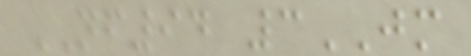NF94 3JM
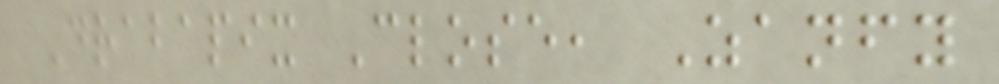Drabapix Close, Zanfy
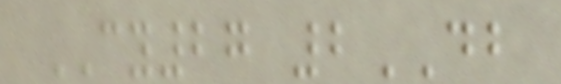CY27 2DB
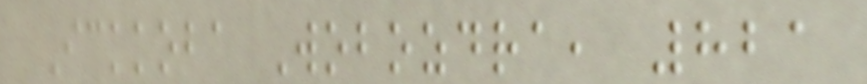Ickkoba Wobozdra, 821
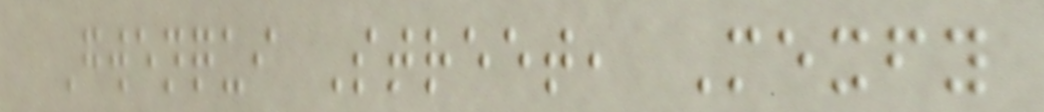Gwenqui Street, Mexfy
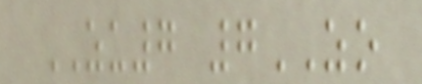ZU7 7ZO
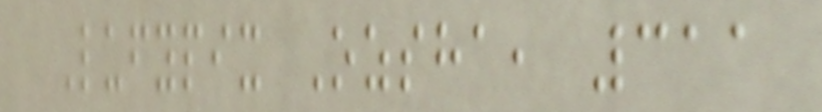Lufypix Ozsha, 311
